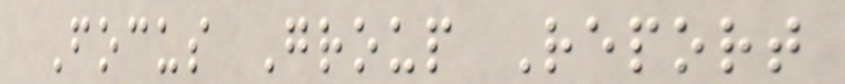Focus Group Report
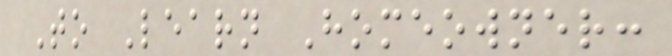To Learn Homeowner:
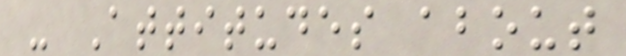- Attitudes about
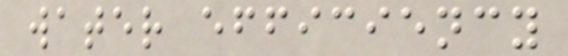water efficiency
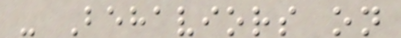- Behaviors on
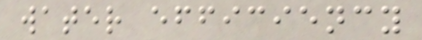water efficiency
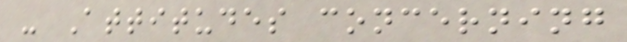- Attitudes concerning
